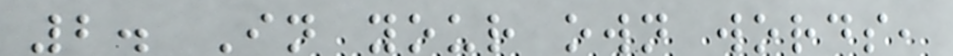2. In your own words,
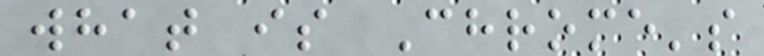what is Chrome's
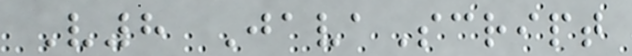V8 JavaScript
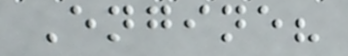Engine?
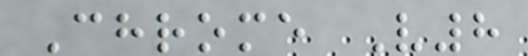Chrome V8
